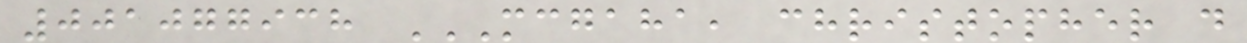001077938 MCGAHA, CHRISTOPHER D
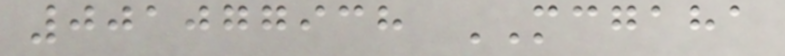001077938 MCGAHA
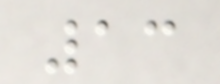13
